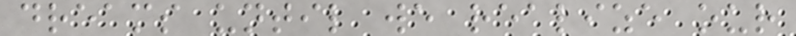dreams until we realize our
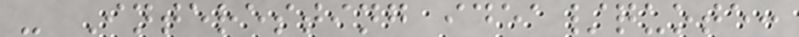- Interesting idea/quote:
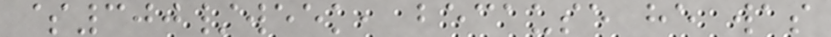$300/week, because he was
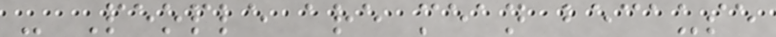- People are mean because
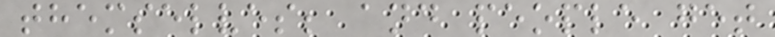themselves; and people get
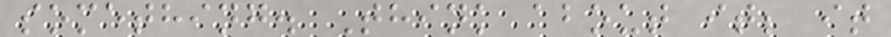something. Think about it; it
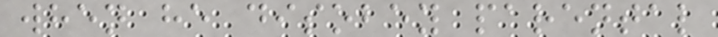when he disobey parental
